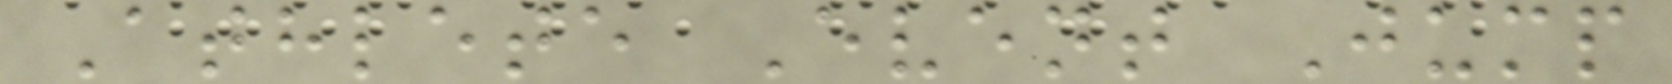Athlete Event Jump
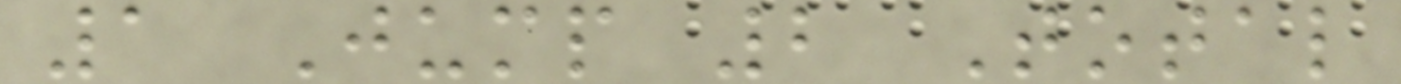1 Jump 2 Total
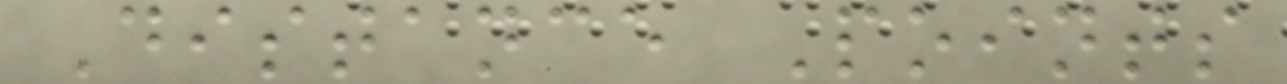Distance Points
